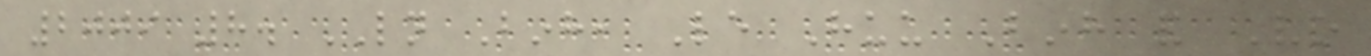2009 8. LN Binh, Le Huu Binh and Vo
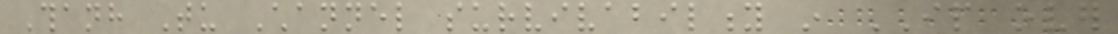Thanh Tu Channel survivability in IP over
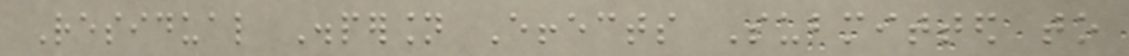Residual Dispersion Effects Submitted to
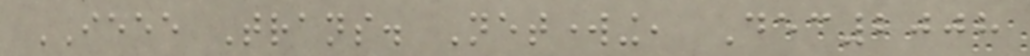IEEE Trans. Networking, Dec2008
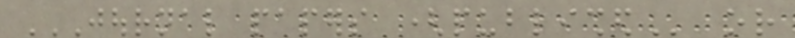JOURNAL PAPERS (PUBLISHED or
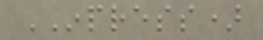INPRESS)
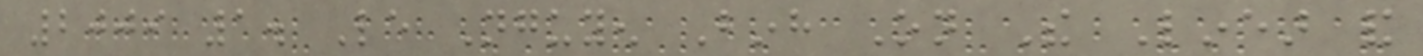2009 1. Le Nguyen Binh On The Linear and
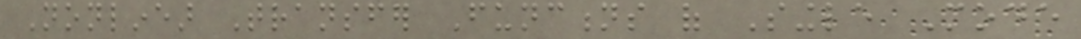Nonlinear Transfer Functions of Single Mode
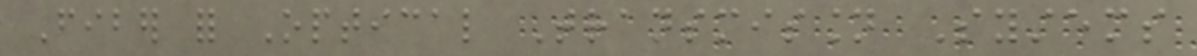Fiber for Optical Transmission Systems
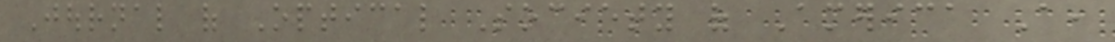Journal of Optical Society of America A,
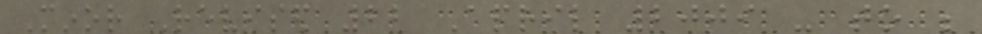Minor Revised 22 April 2009 - to be
